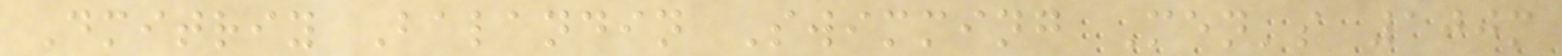Dmitriy Balandin Swimming Men's 100m
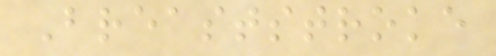Breaststroke
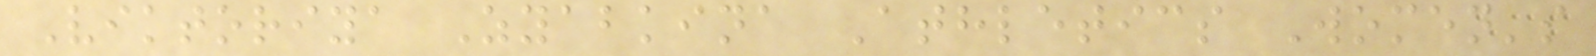Viktoriya Zyabkina Athletics Women's
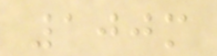100m
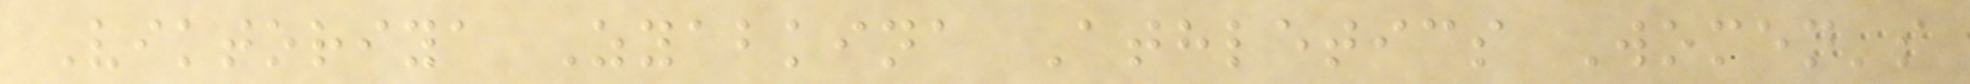Viktoriya Zyabkina Athletics Women's
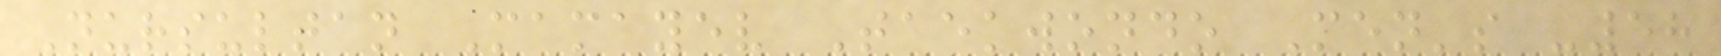Nursultan Mamayev Taekwondo Men's -58
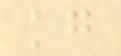kg
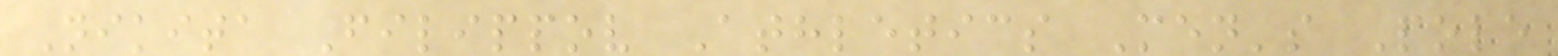Nikita Filippov Athletics Men's Pole
